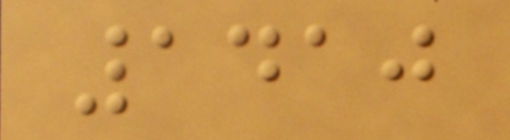1410
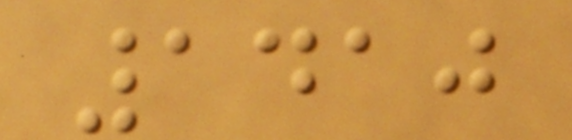1410
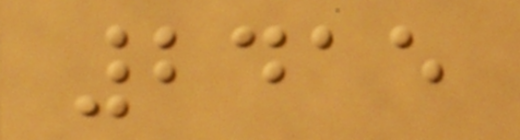2415
